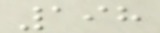198
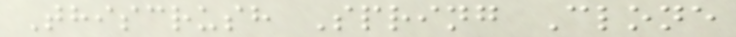Thiscrush Spring Clone
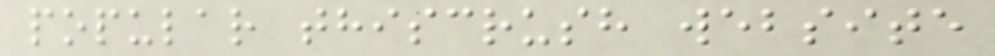popular thiscrush website
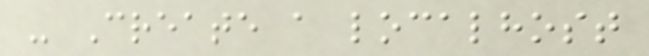- Create a localhost
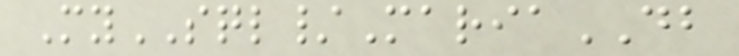MySQL/MariaDB
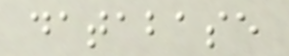database
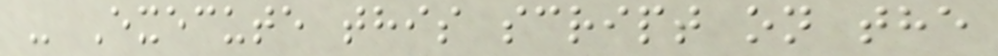- Execute this script on the
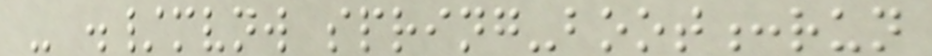- ./mvnw spring-boot:run
